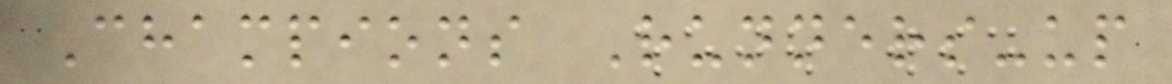Champions Runners-up
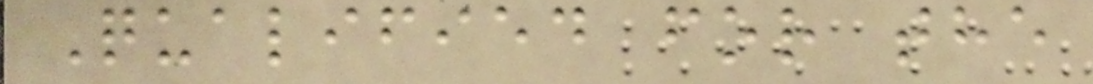Qualified for the
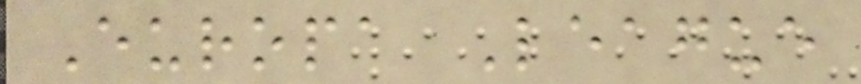Europa League
